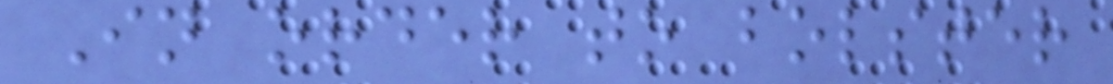In order to bolster
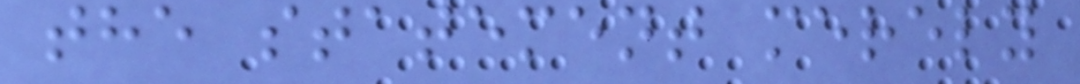the statement merely
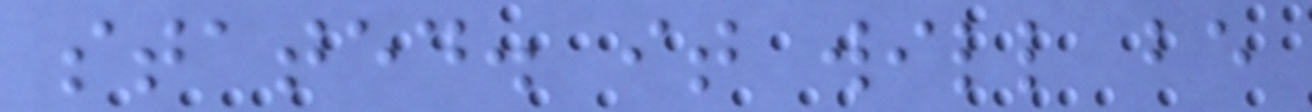stated. it will be
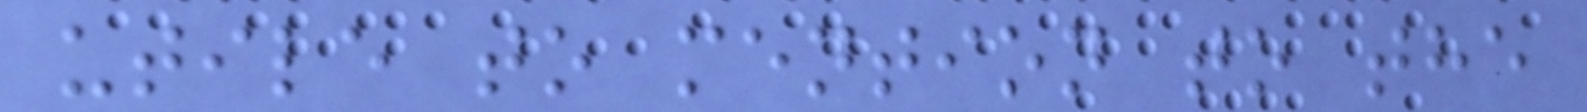utile to mention to the
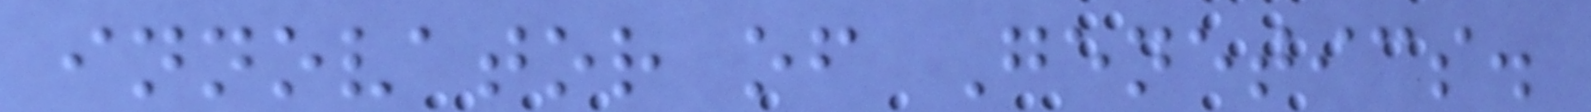innovator of Genetics.
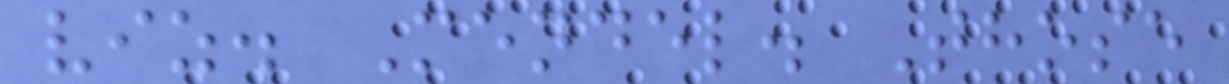viz. Mendel. Those
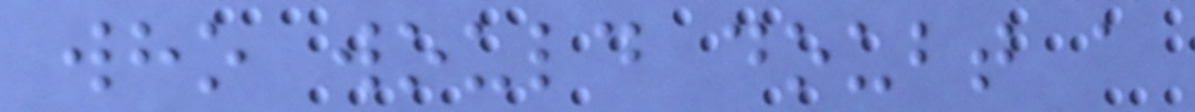who would doubt a
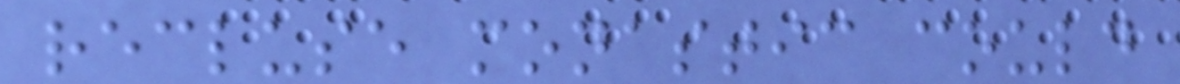recluse monastic could
